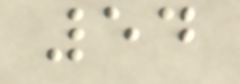54
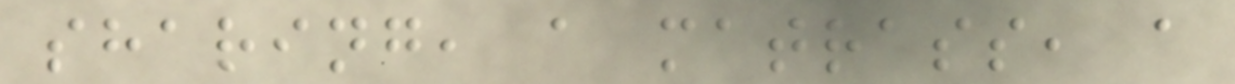sharing, a matrass, a
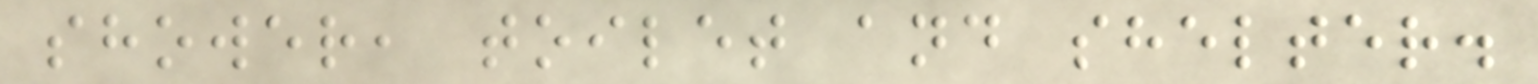shower, toilet and shelter.
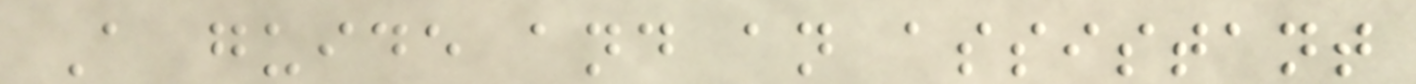A guide and an assistant
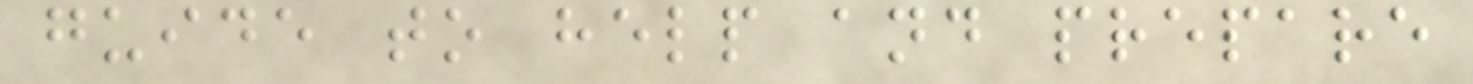guide to help and prepare
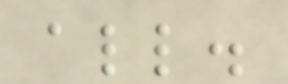all.
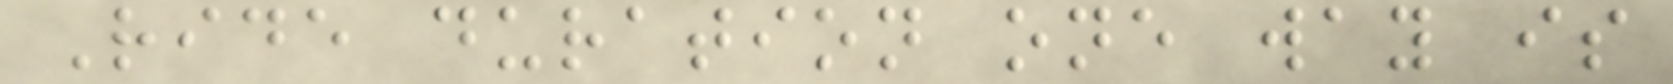Ride duration one way is
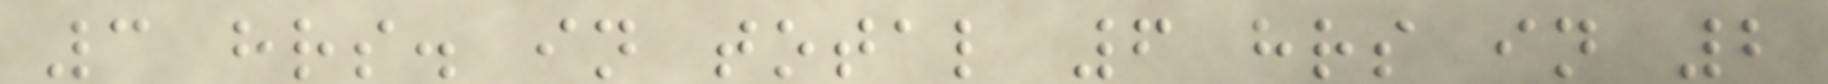3 hrs. in total 6 hrs in 2
